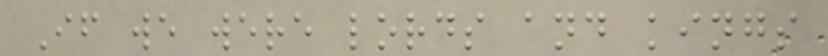If we were lords and kings
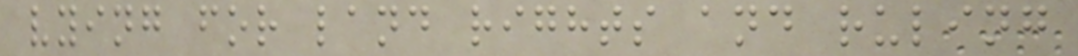vying for land rights and ruling
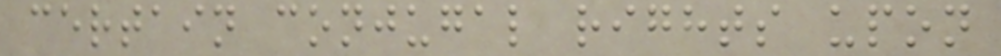certain conjugal rights upon
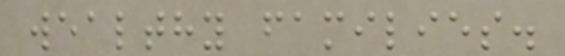wealthy families.
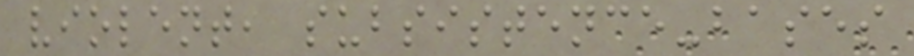violent, subsistence-bases
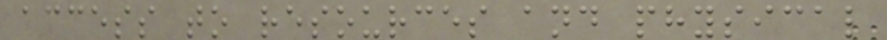access to resources and physical
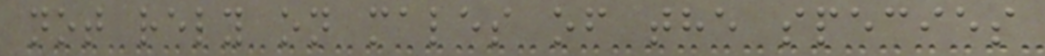not rely on males of the species
